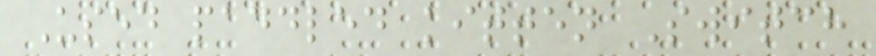Used paddled kitten Switch
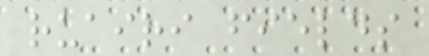ruairi fields
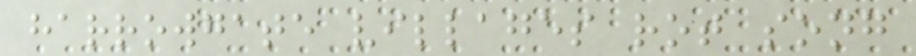harrowgate villages rot song
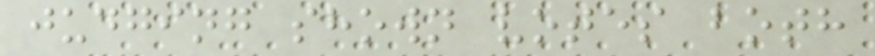judging shown votes both
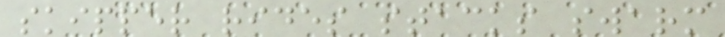skipper rides stacks swarm
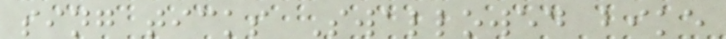sing ticks Swallowed bike
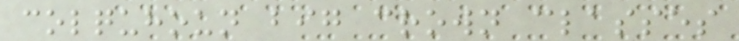colquhoun big crown classes
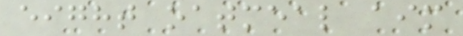eight oatmeal aim
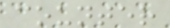counter
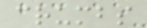crumbs
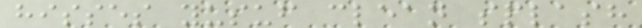hisses yusuf clean splash
